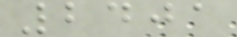2401
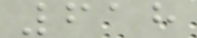618
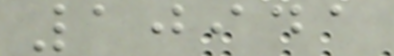10941
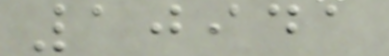10941
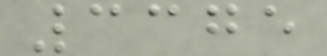3375
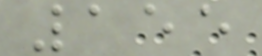155
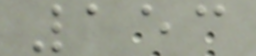153
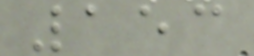153
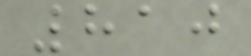810
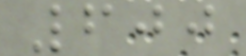600
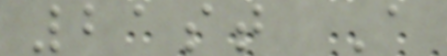21st A
